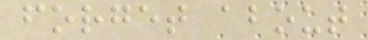forget about
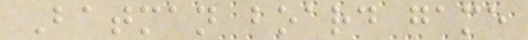Batman board game
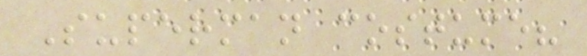Superman costume?
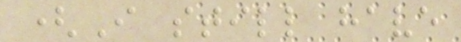(I still have
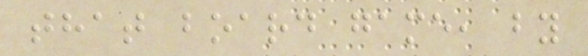that board game, by
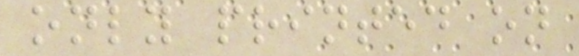only printed on
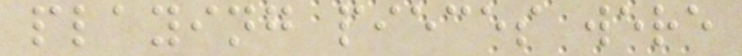playing pieces were
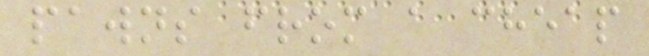pawns from a cheap
